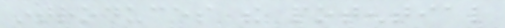introduces the potential
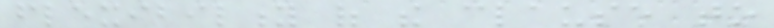flexibility of the clause to
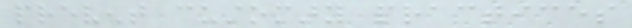prevent customary practices
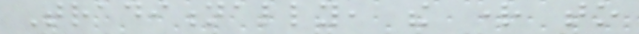Traditionally, the right to
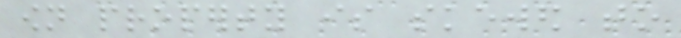own property is skewed to
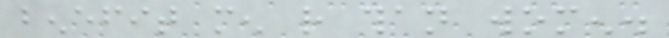benefit men rather than women.
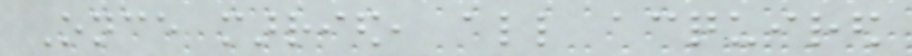Once married, all acquired
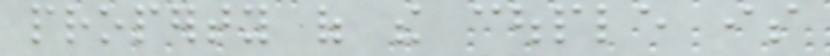property of the couple is
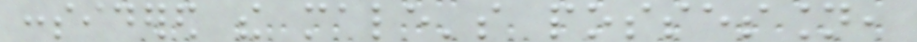considered the male's possession,
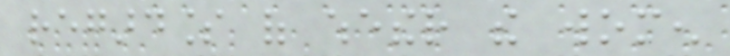regardless of whether the women
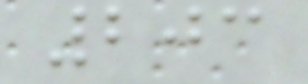203
